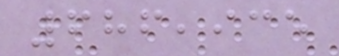686,935
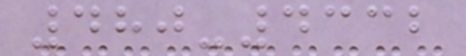480-4332
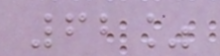62%
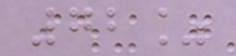72%
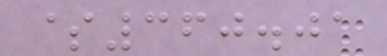$360.01
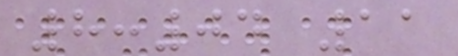8:04 11
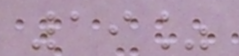19%
